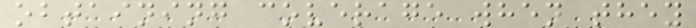obtaining coverage when they
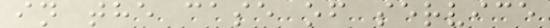in the case of service
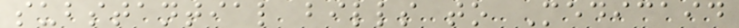substantial bills to Medicaid
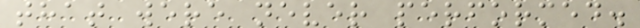that were never performed.
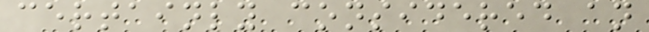certainly considered an
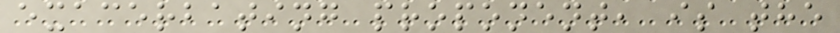exacerbating proponent, is the
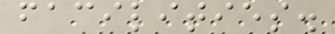facilities.
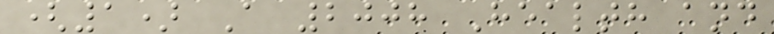(1) A 2008 Health and
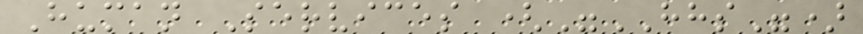Human Services ("HHS")
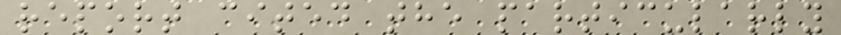report cited the particularly
